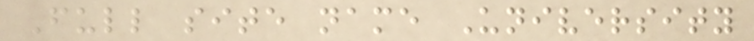Full site name University
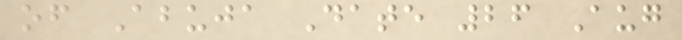of Abuja Date 26 Aug
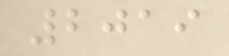2019
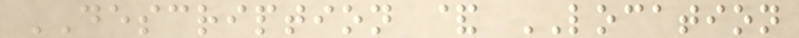DESCRIPTION & LOCATION
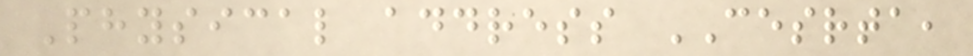Physical address CESRTA,
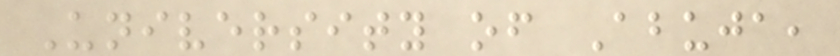University of Abuja,
